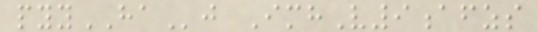pyyHAj ImhV9afzs
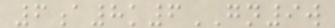6a8k6GN9w
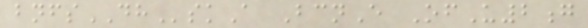bnfsDHskA BcnE OfU2g
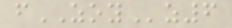fZOYz6
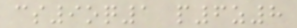cs9oq1 p6z8
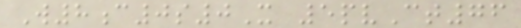W8c0s0X 5pvCt76
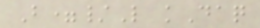B=/L kDaq
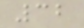32
